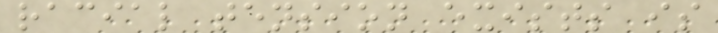racial tension exists is
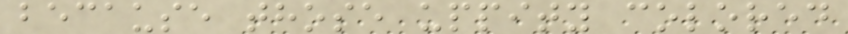because those uppity colored
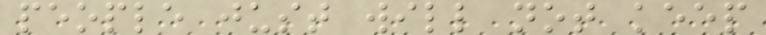people just will not keep
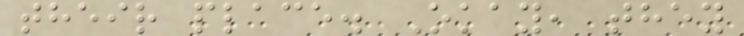their place. Okay, they
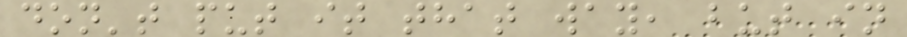don't put it that way, but in
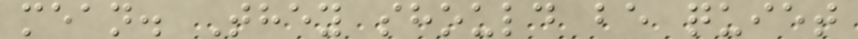mean. They should be quiet
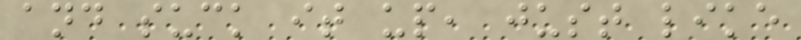and suck it up, just like
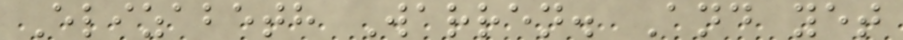Elizabeth Warren. And yet
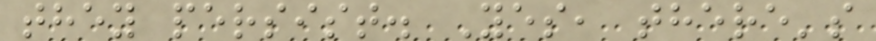they persist. Yes, there's
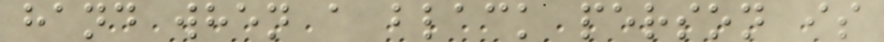hand when a black person is
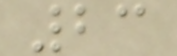23
